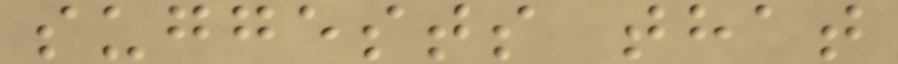suggests that
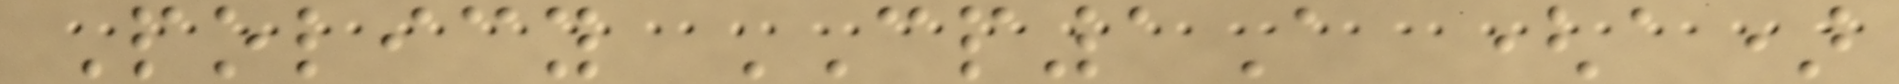Policy CP1A (a)
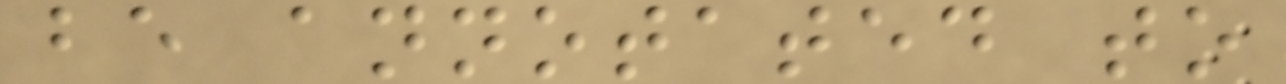be annotated to
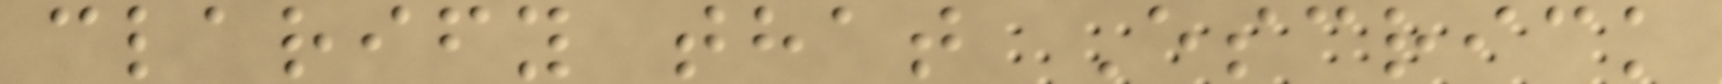clarify that Escrick
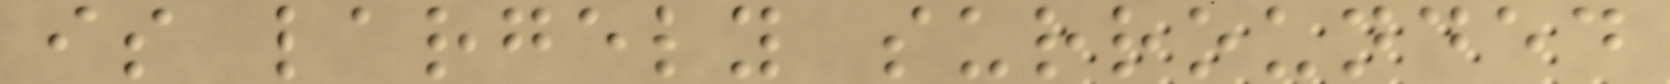is largely surrounded
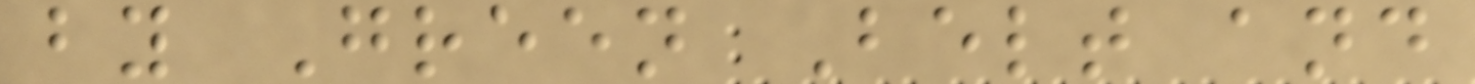by Green Belt and
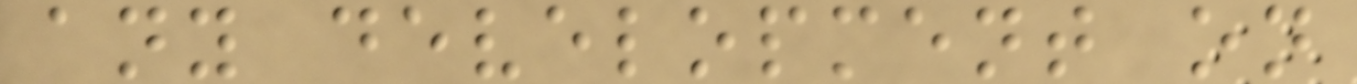any development on
